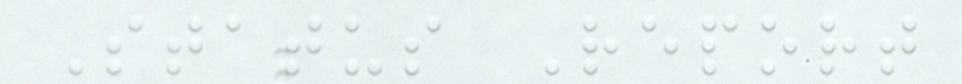Status Report
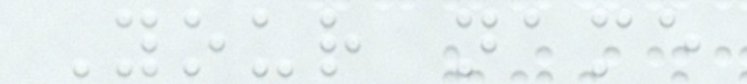Your name
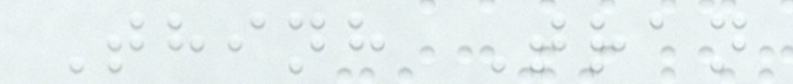Thinh Tran
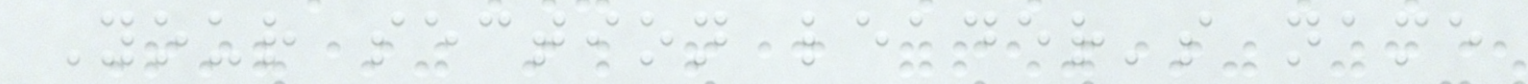Your section leader's name
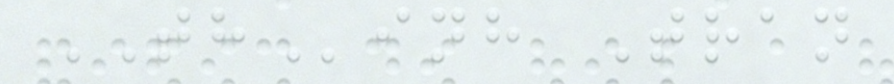THinh Tran
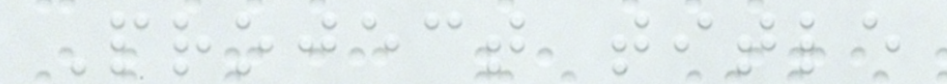Project title
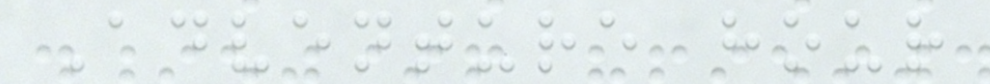Adventure hour
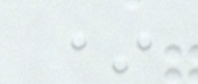*
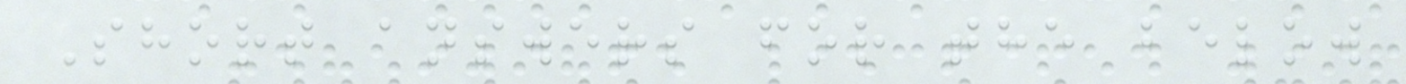Short answers for the below
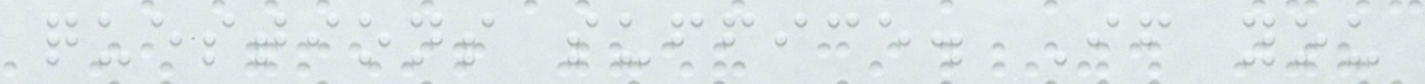questions suffice. If you
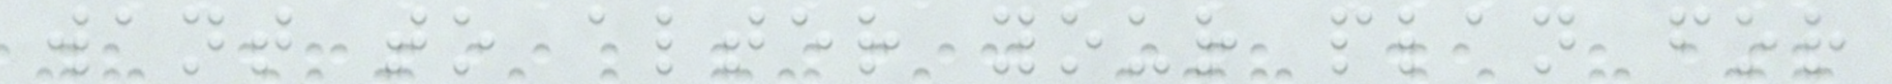want to alter your plan for
